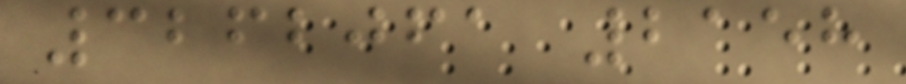3262061 2158
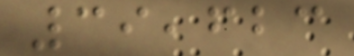39,623
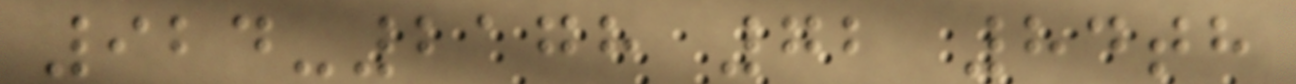924-2178 72 84th
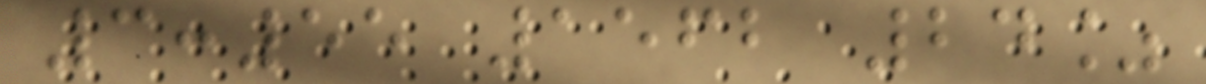3:55 1562 24%
